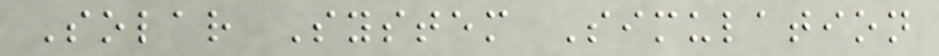Solar System Simulation
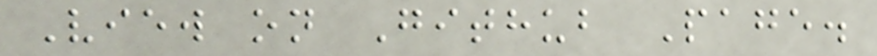View on Github Page.
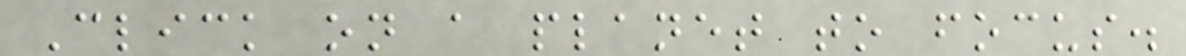Click on a planet to focus.
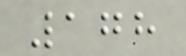178
